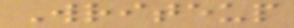Writeup
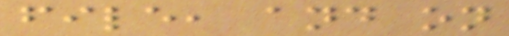file, and on
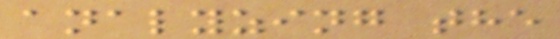analyzing the
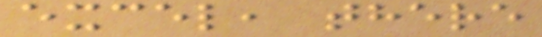excel, there
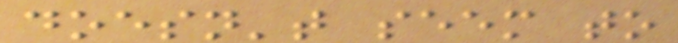doesn't seem to
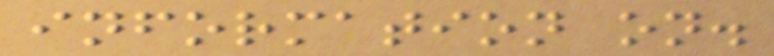information on.
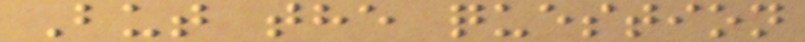But the question
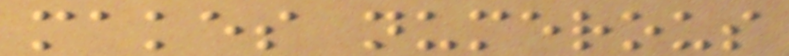makes numerous
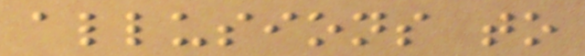allusions to
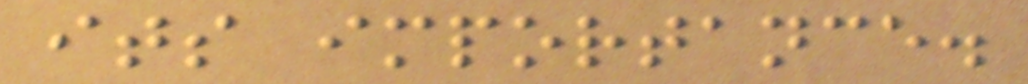its importance.
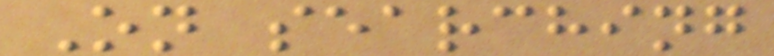On searching
